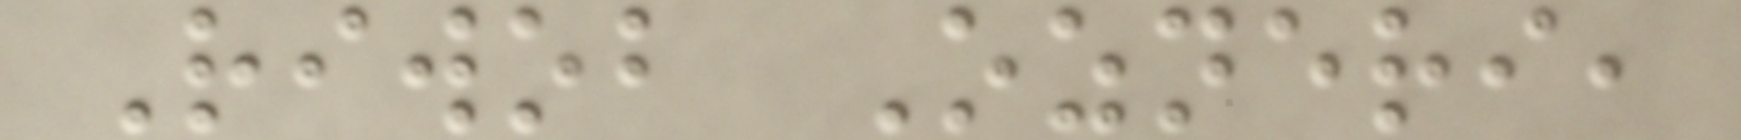Riwob Ozneri,
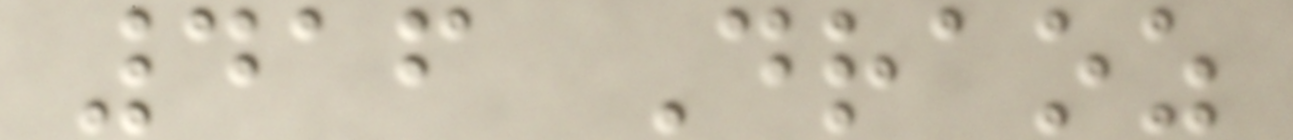416 Draoz
